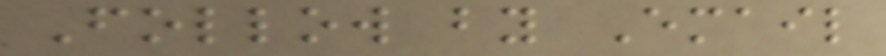Follow by Email
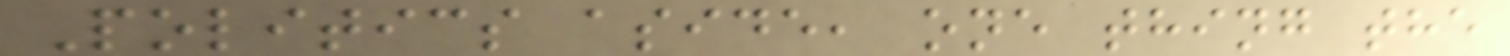Politics aside, one thing the
